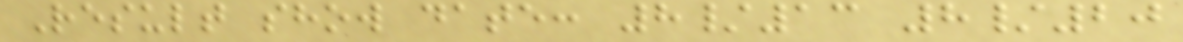Result show date: 8/13 8/20
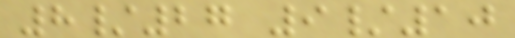8/27 9/10
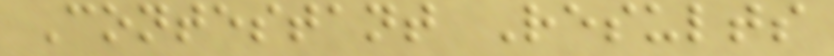Contestant Results
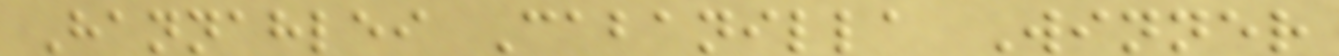Hannahlei Cabanilla Winner
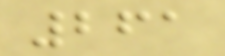261
